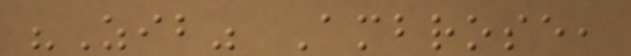"Zib" Ambrose,
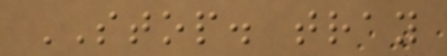STOP. tray
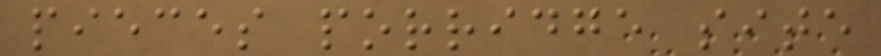pieces porridge site
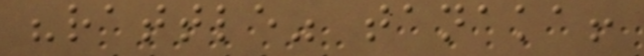"rattle" tanaka!
